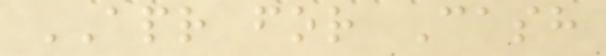APR for Cash
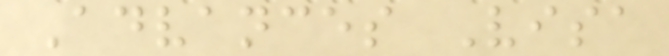Advances Visa
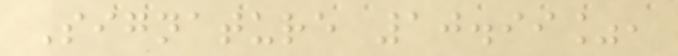Signature 10.99%,
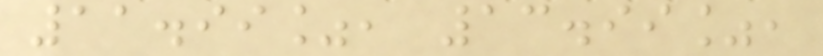11.99%, 13.99%,
